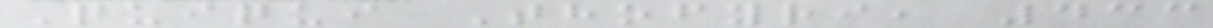Quiqui Thofyri, 433
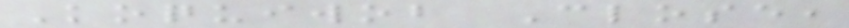Koquiwob Close,
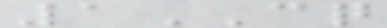1CQ
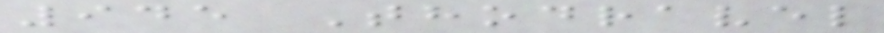945 Thodravel
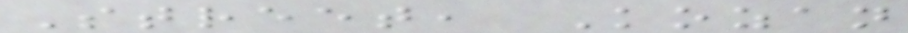Street, Kozan
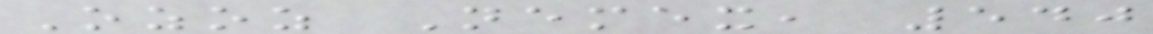Ozoz Nemex, 540
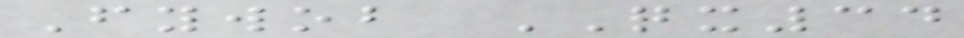Fywob QX34
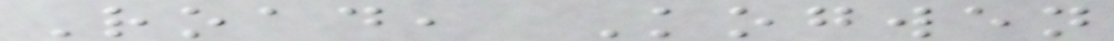Road, Kogwen
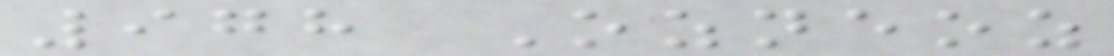978 Ozneoz
